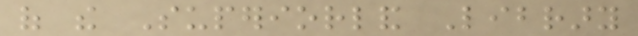of the Superiorland Library
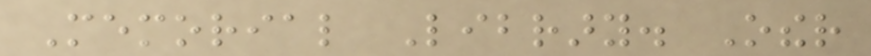Memorial Library. Other
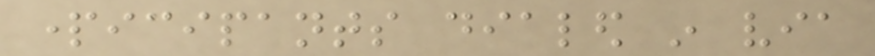participants dialed in via
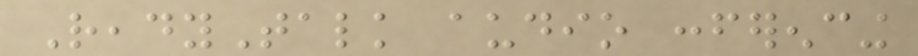ReadyTalk audio conferencing
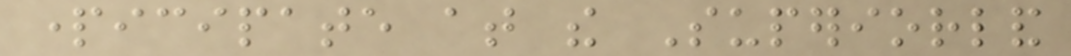participate at the Superiorland
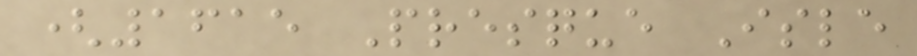(1615 Presque Isle
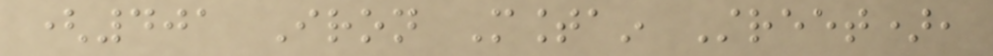(401 Iron Mountain Street),
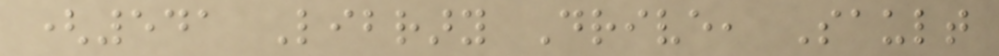(541 Library Drive, Sault
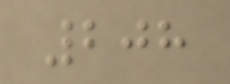208
